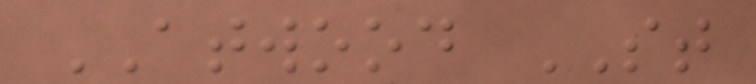ATWOOD ST
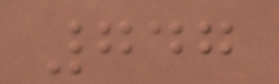747
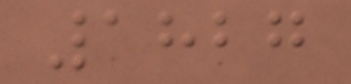1827
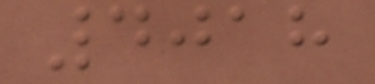4018
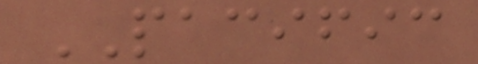PACIFIC
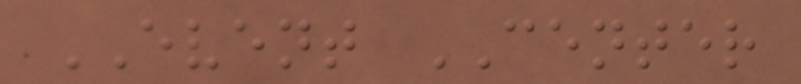EVENT CENTER
